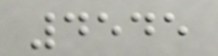4545
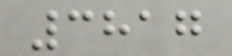3817
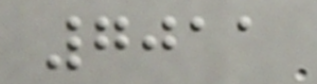7011
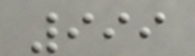999
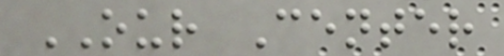OUR Center
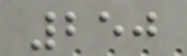250
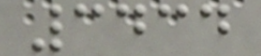3434
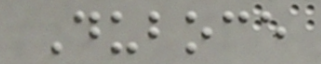Duboce
